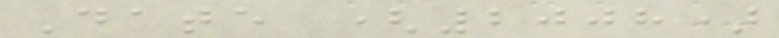Date (2008)
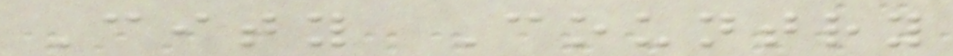City Country
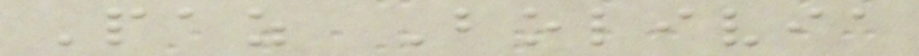Paz Bolivia
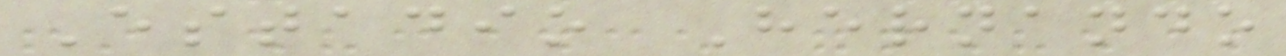Estadio Hernando
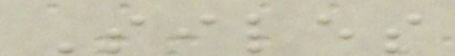Siles
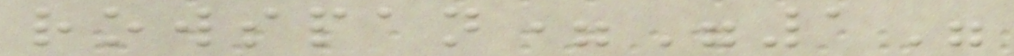rowspan="1"
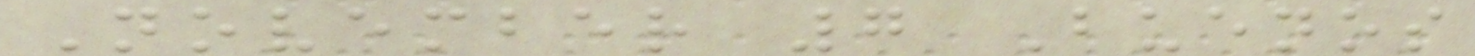November 7 Buenos
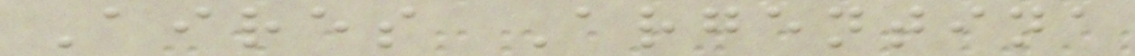Aires Argentina
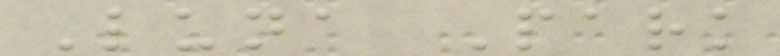Luna Park
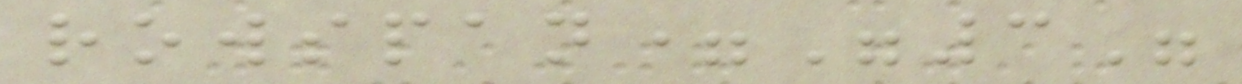rowspan="3"
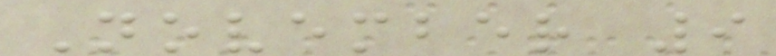November 9
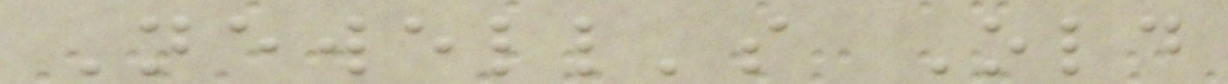Newell's Old
